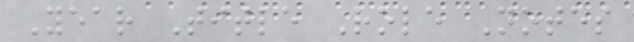Year Title Role Notes
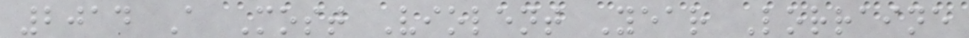2014 A Most Violent Year Lorraine
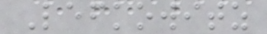Lefkowitz
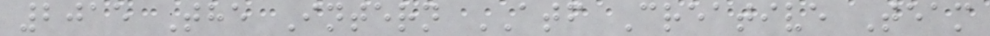2015 The Intern ATF Creative Team
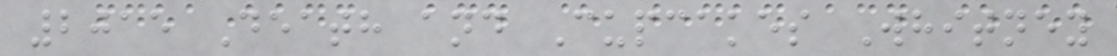2015 Death and Cupcakes Whitney
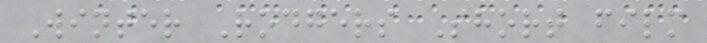Winter Rodgers Short film
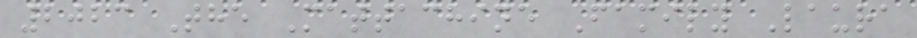2023 The Mattachine Family Laura
